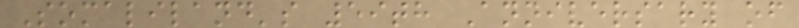Somaliland's 59th Anniversary of
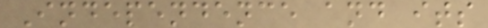Independence and its
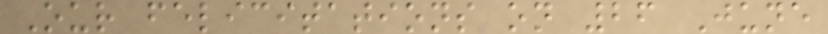Our felicitations on 26 June
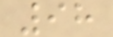98
